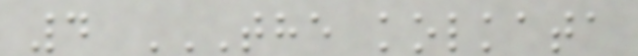4 THE KOLKATA
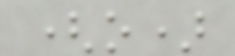(o)
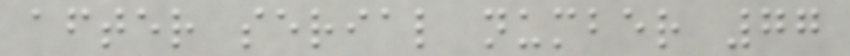after serial number 77
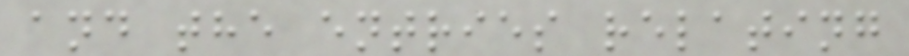and the entries relating
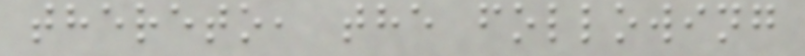thereto, the following
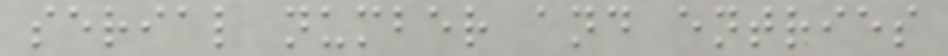serial number and entries
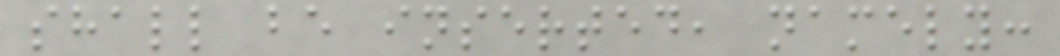shall be inserted, namely:
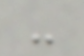-
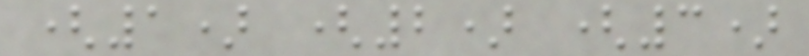(1) (2) (3)
